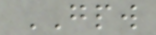GPW
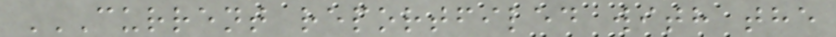CURRENT REPORTFILED WITH THE
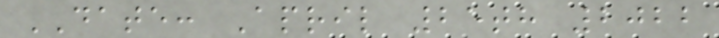DATE: April 25th 2022
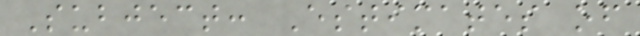Subject: Estimates of
